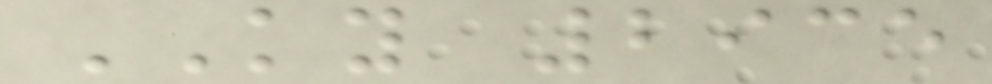KY 2935
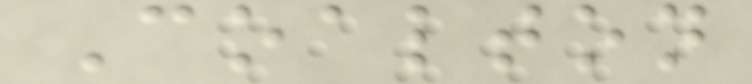Coalton
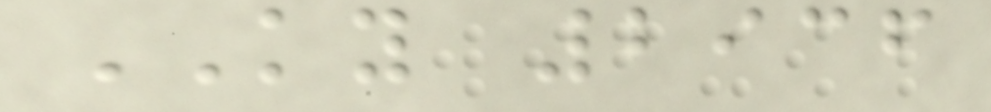KY 2936
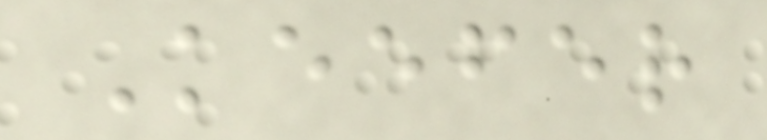Keefer
